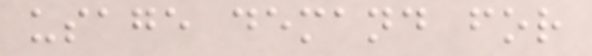usage demand for
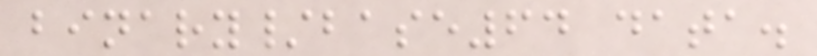binary/base64 data.
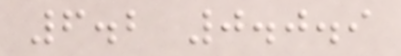6.2 0.0.9
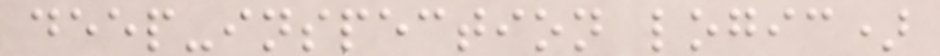deep-inspection logic)
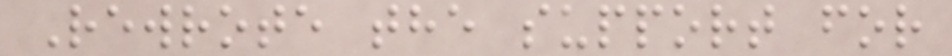Rewrote the support for
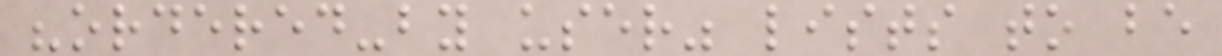"ordered-by user" lists to be
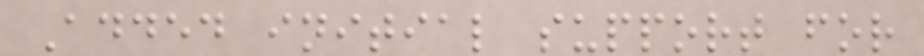Added initial support for
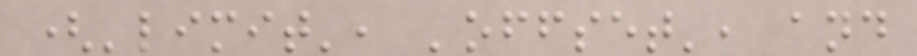('limit', 'offset', and
